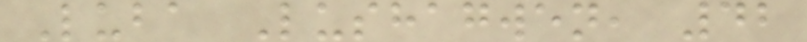Luba Lushagwen, 42
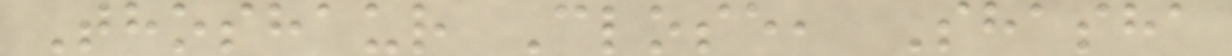Thoshaur Close, Shasha
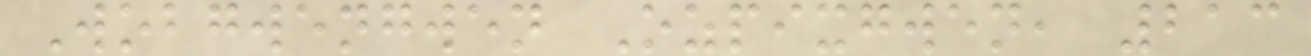Wobgwengwen Ozpixgwen, 213
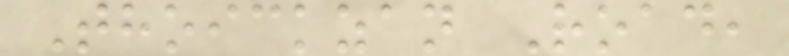Thoickzan Road,
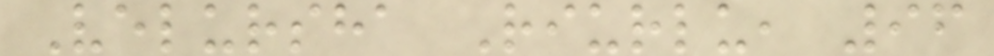Velursha Riurlu, 96
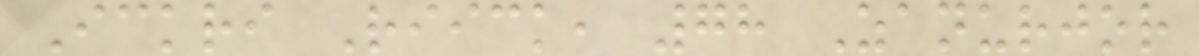Ickri Riick, 78 Zanurjor
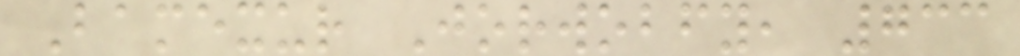Bamexur Jorwobfy, 733
